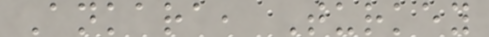Ankara, Turkey
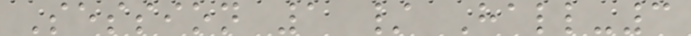Session 1 / Hall-3
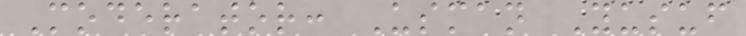Moderator: Usman Yusuf
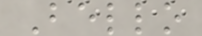Bello
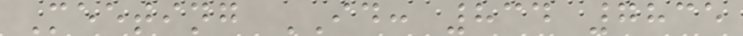Meeting ID: 834 7835
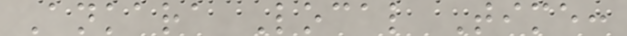Ankara Local Time:
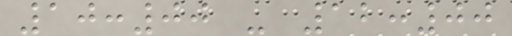10:00 - 12:00
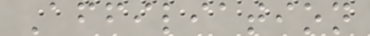Affiliation
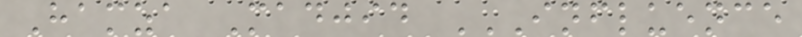Hamza Madjid INFLUENCE
